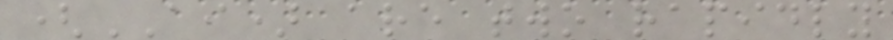(AI) are two rapidly
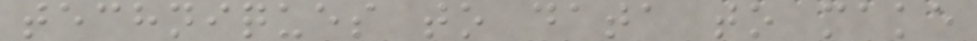techniques to data to make
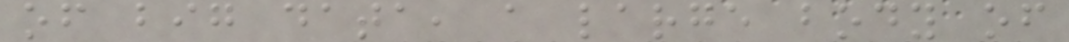of big data, a large body of
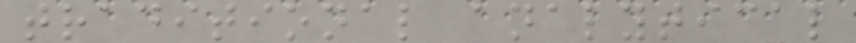traditional analytical
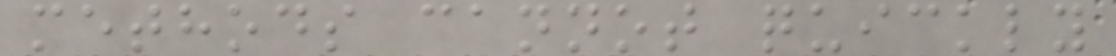methods cannot quickly
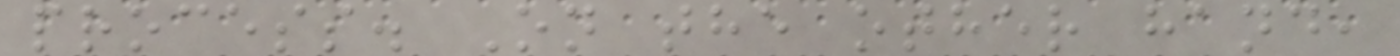process. On the other hand,
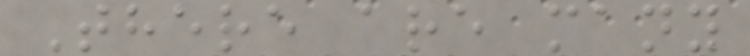There are many
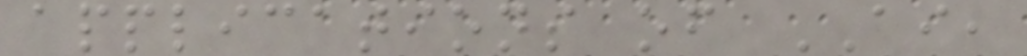applications of AI,
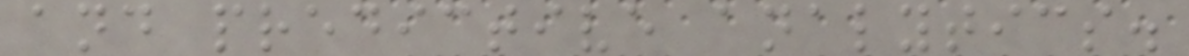and predictive analytics.
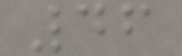46
